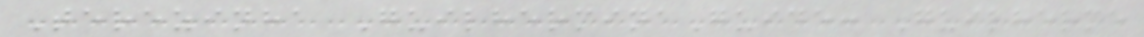Terezinha GuilherminaGuide: Guilherme
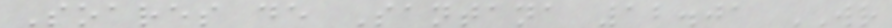Soares de Santana 12.01 WR
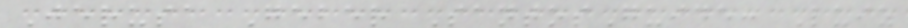Jerusa Geber SantosGuide: Luiz
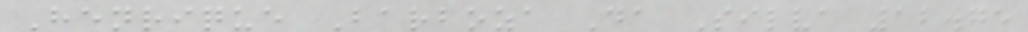Henrique Barboza Da Silva 12.75
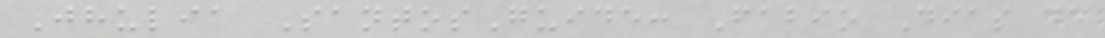Jhulia SantosGuide: Fabio Dias de
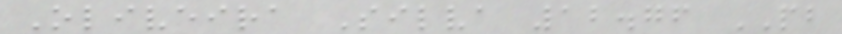Oliveira Silva 12.76 PB
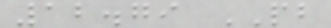12.79 PB
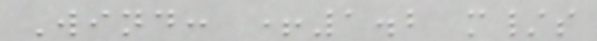Wind: +1.2 m/s
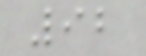92
